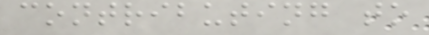contributing to
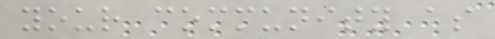your community as
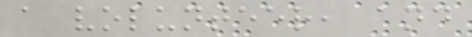a volunteer, and
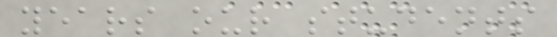years our students
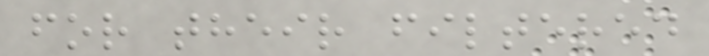for their filtered
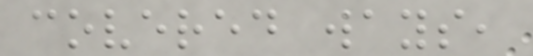covered ways,
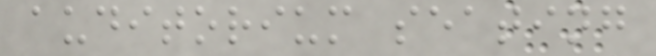auditorium seating
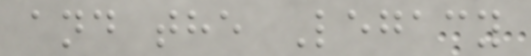and the Legacy
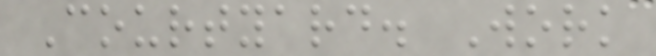Courtyard. Work
